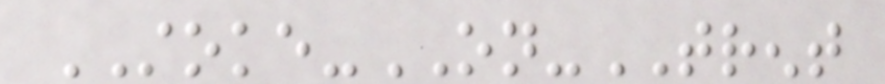STOKE-ON-TRENT
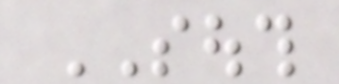SOUTH
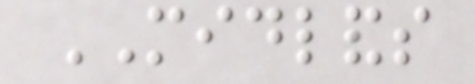MIDLANDS
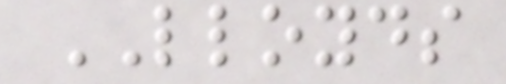LLOYDS
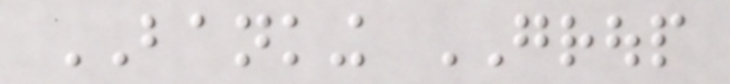BANKING GROUP
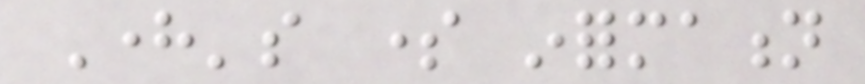Here's some information
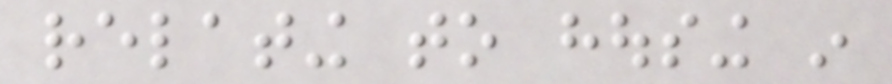relating to housing in
